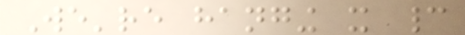We're hanging it cannot
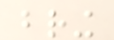bring
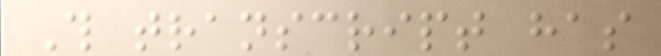This transcript has
